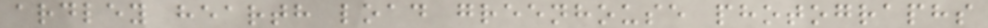ardley hearth load greenhouse photographs
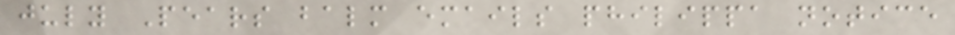july Pears balm emails philippa notice
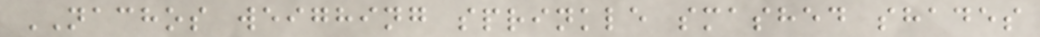NACHOS weighing sprinkle smashed shades
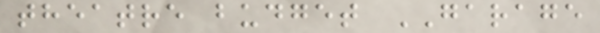theatre budget GARAGE
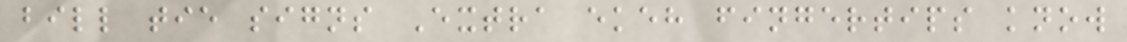bill tie signs Extra ekeh fingertips know
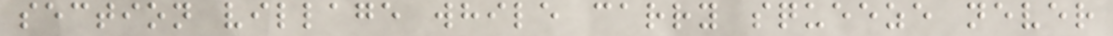section village while carry squeeze never
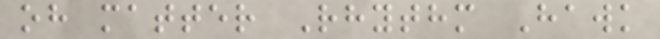oh matter Rhythm Hawk
